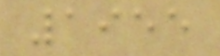1955
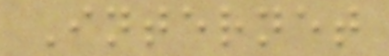Internet
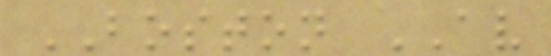BOSTON AV
